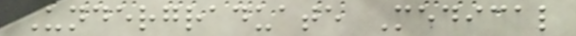Undergraduate Medical
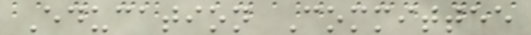Education Committee
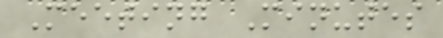Meeting Minutes
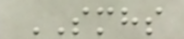SMHS
